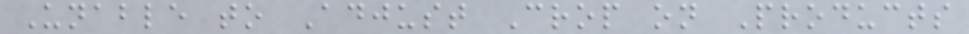Unable to Adjust Crop on Products
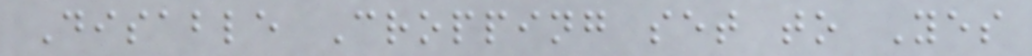Disable Cropping set to Yes
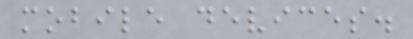mobile devices.
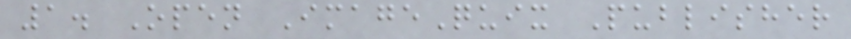1. Open ImageQuix Publisher
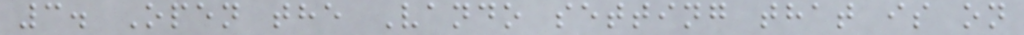3. Open the Vando setting that is on
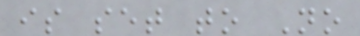is set to No
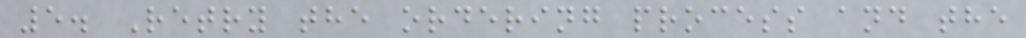5. Retry the ordering process and the
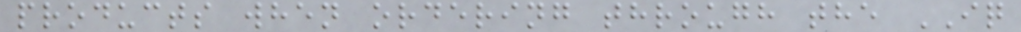products when ordering through the IQ
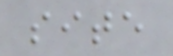site
